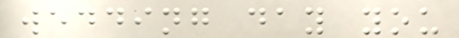wedding day you
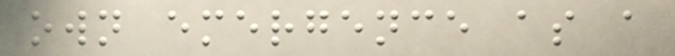own emergence as a
